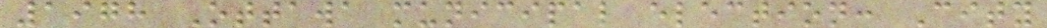1978 Ottawa municipal election: City
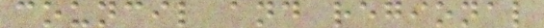council and regional
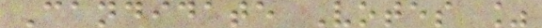Candidate Votes %
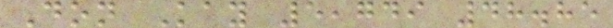Don Kay 5,749 48.85
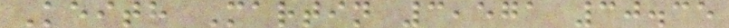Keith Martin 3,571 30.35
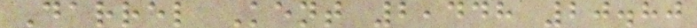Darrel Kent 2,448 20.80
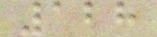128
